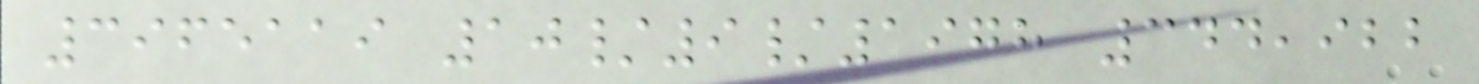3965119 10/9/1978 344,922
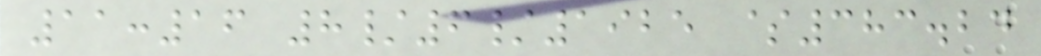11:16 8/6/1925 $383.24
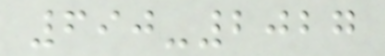690-2027
